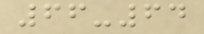66-64
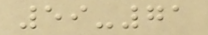59-71
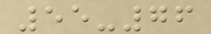55-76
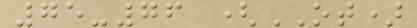75-76 (OT)
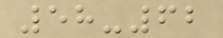58-62
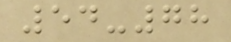54-78
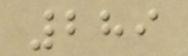289
